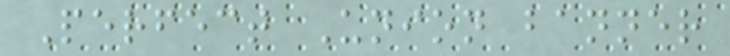Perfect Union banner
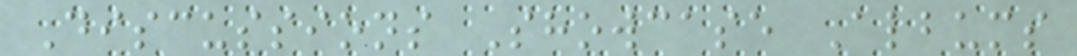Discussions Showcase Albums
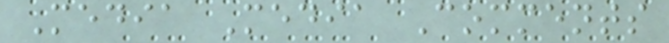Media Media Comments
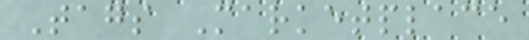Tags Marketplace
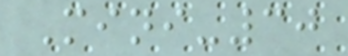Mini-30
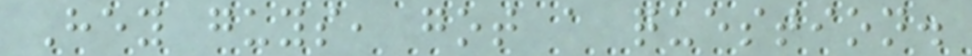Hey guys, got a question.
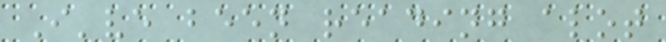I've been reading alot
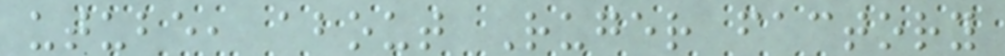utube, about Ruger factory
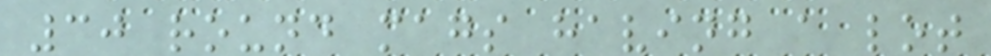30 round mags having a lot
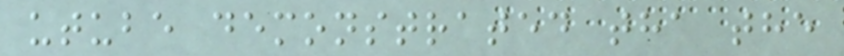utube demonstrated tha the
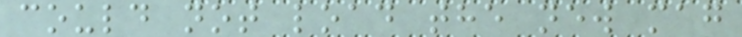could not load the new mag
